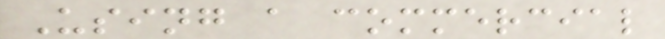Using a commercial
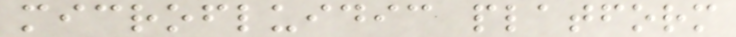microfluidic platform
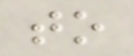to
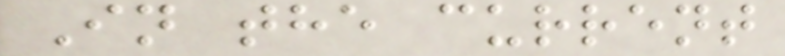In the current
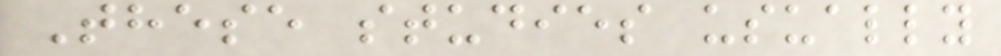These studies usually
